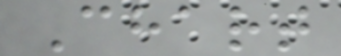Chart
